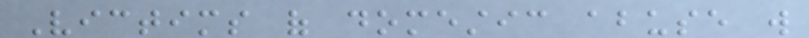Victims of domestic abuse will
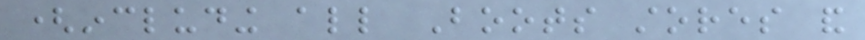(including all Boots stores and
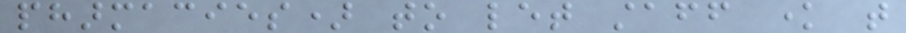pharmacies) to let staff know that
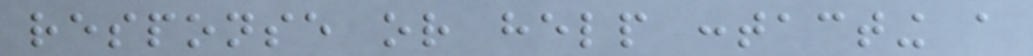response or help contacting a
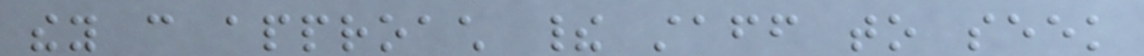they can approach their staff to seek
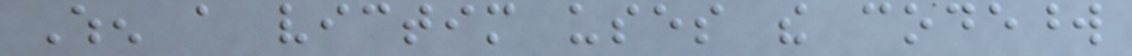When a victim uses the codeword
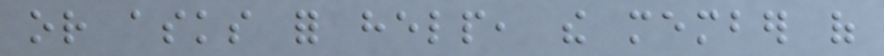or asks for help, the member of
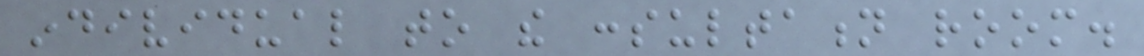individual to the consultation room.
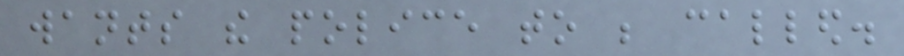wants the police to be called.
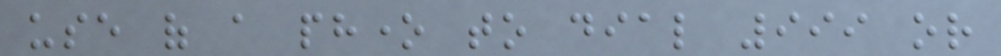use of a phone to dial 999 or
